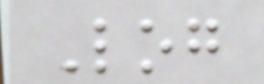Log
